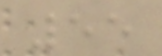55
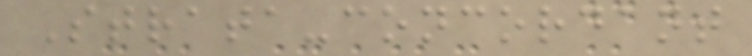Strata-concordant
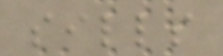sills
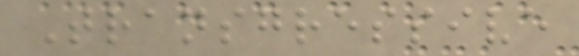Transgressive
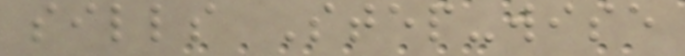sills Step-wise
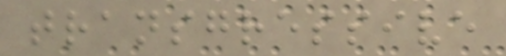transgressive
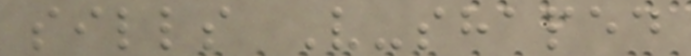sills V-shaped
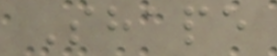Shape
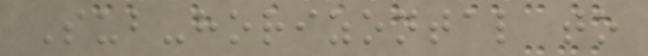Sub-horizontal to
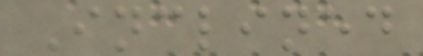Inclined
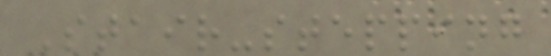Stair-stepping
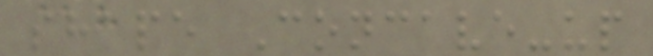shape Concave-up
